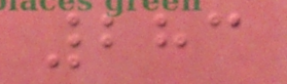283
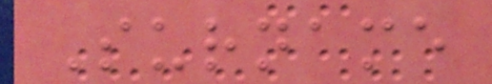Surname
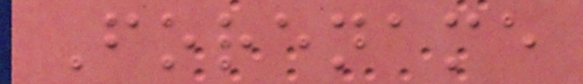Forename
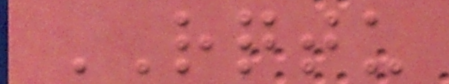RQTU
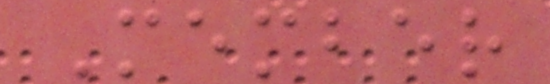Member
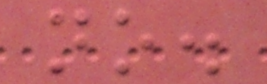no.
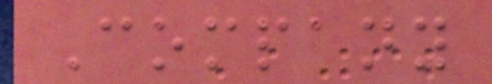Company
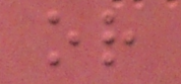or
